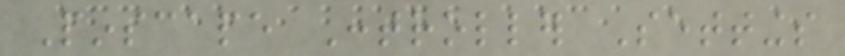Pinscape Controller Settings
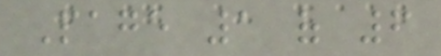Page 1 of 6
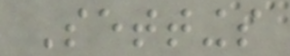Settings
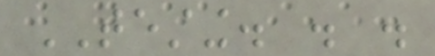TESTING. . .
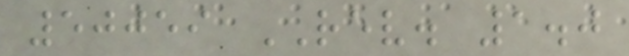50059 REV. 1.0
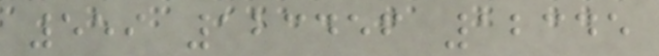559 123456 12345
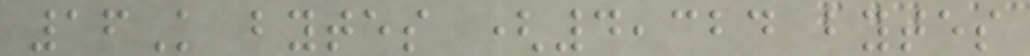16K bytes (4,324 bytes
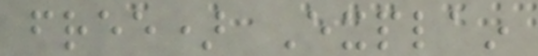free) Explain
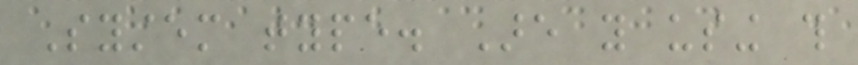System type. Are you using this
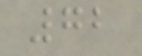72
